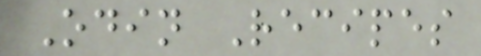Odin Recipes
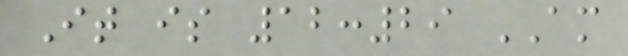It is 12:29 AM
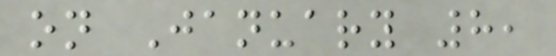on January 8,
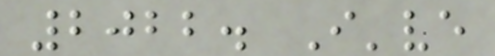2022. I've
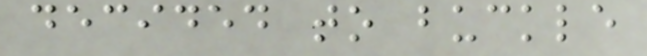decided to buckle
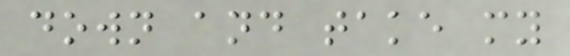down and take my
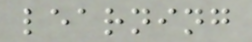learning
